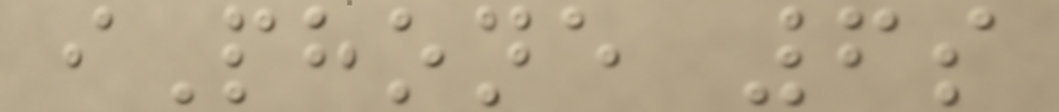iPhone 6s
